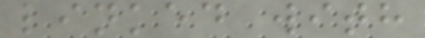linked with
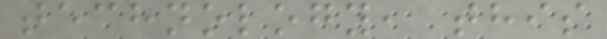technology, this
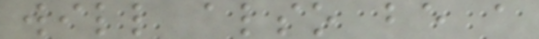will also be a
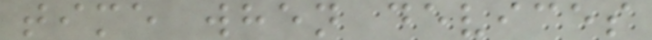time when devices
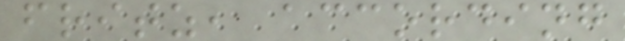fritz, according
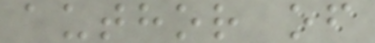author of
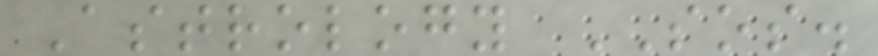Astrology SOS.
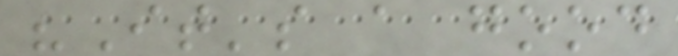"It's a good
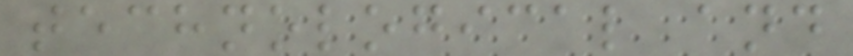technological and
